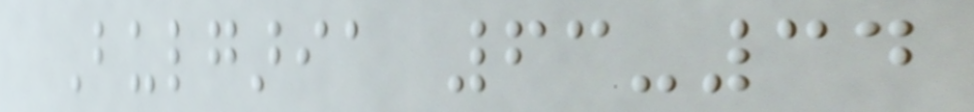Bulgaria 63-34
